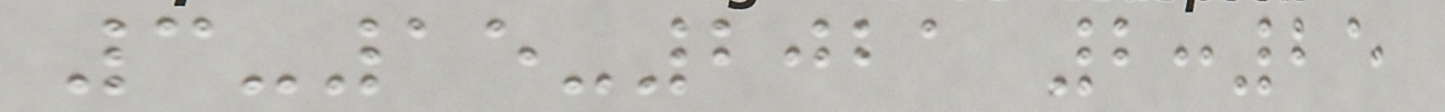3-15-2021 2:25
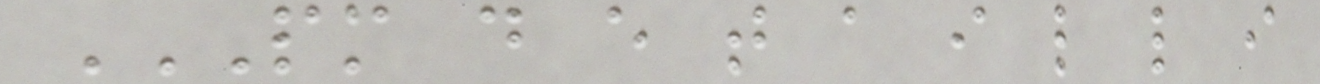PM D E T A I L L I
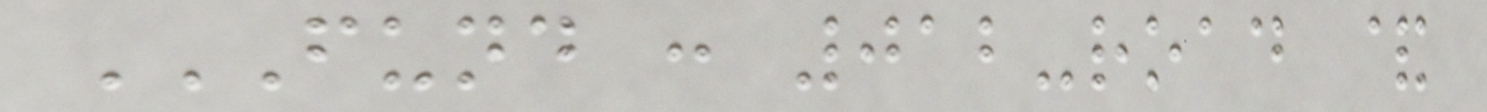FUND : 012-ROAD &
